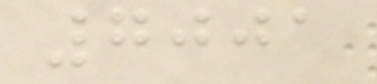7001
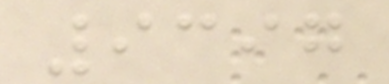9397
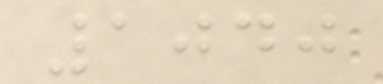1040
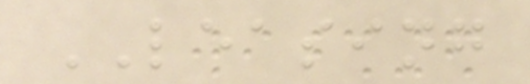LEASING
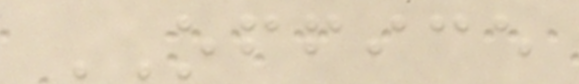OFFICE
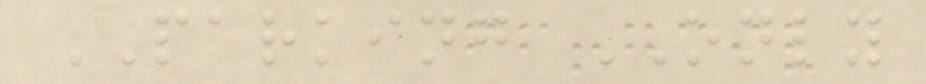PARKING ONLY
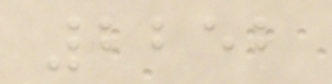2252
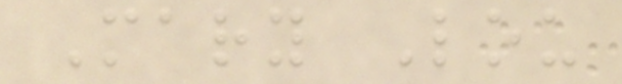Mary Lou
